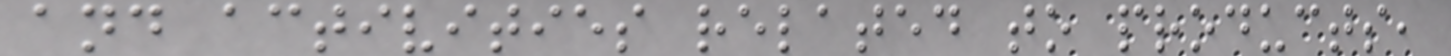and activities related to products,
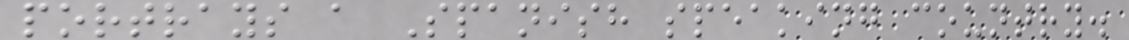portrays a Spanish speaking country.
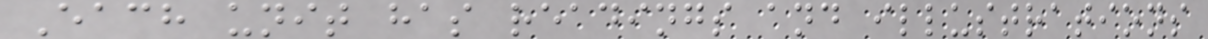Each unit has readings and illustrations
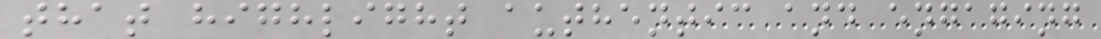that highlight authentic and engaging
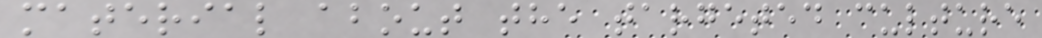material about the targeted culture
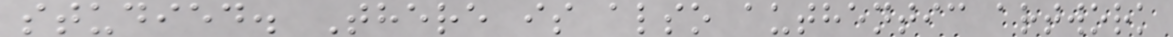studied. There is also authentic artwork
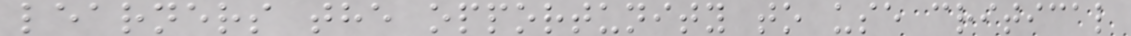learners the opportunity to use critical
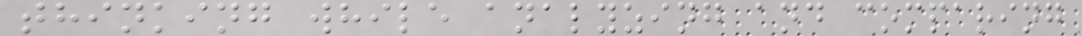thinking while analyzing and comparing
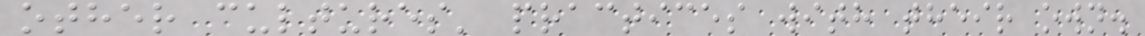other cultures' practices with their own.
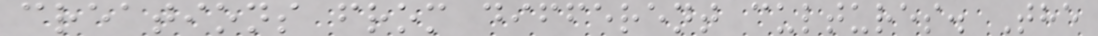creations from different cultures. The
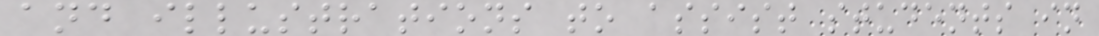and illustrations to assist students in
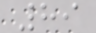89
